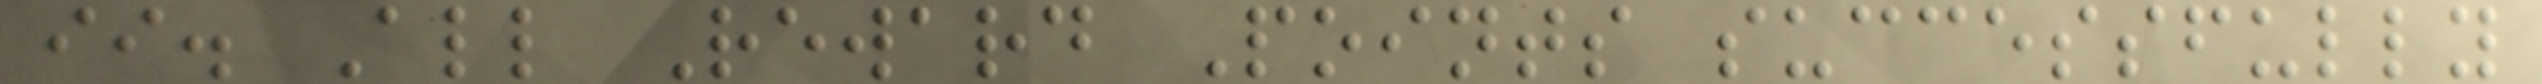ii. All Reward Points successfully
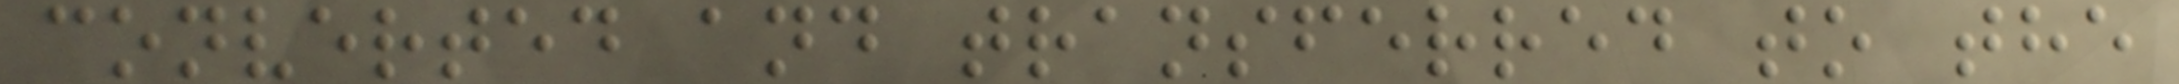converted and transferred to the
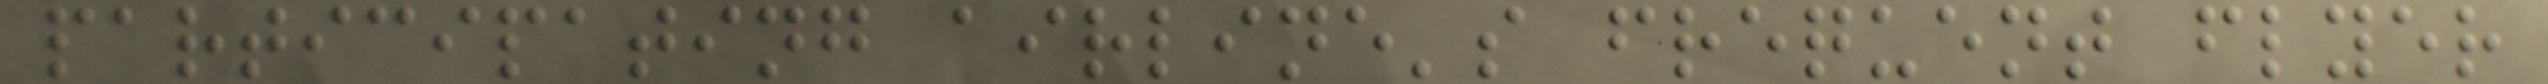participating airline's frequent flyer
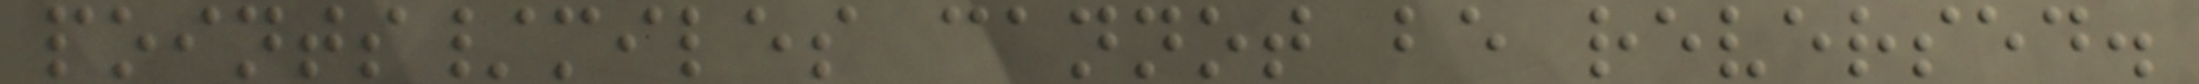points/miles cannot be reversed.
